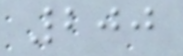200
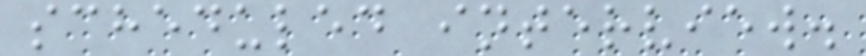scheduled interview.
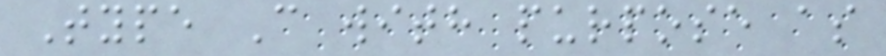Type C with purpose as
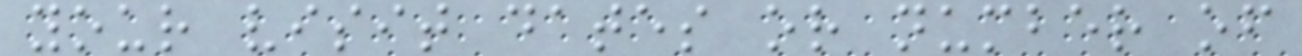your visit dates or number of
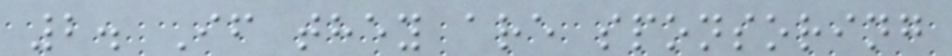2. If they are sponsoring
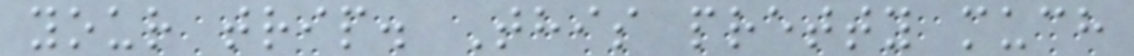your trip. This pretty much
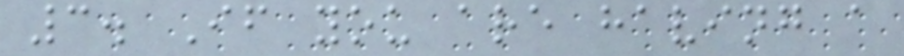3. If you are having a
